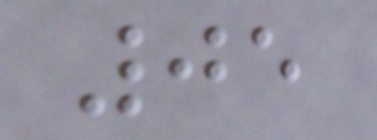05
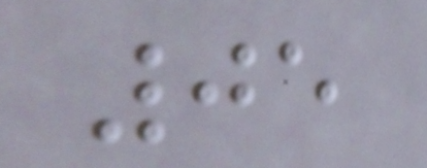05
